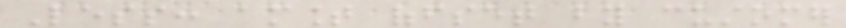Less: amount offset by customer
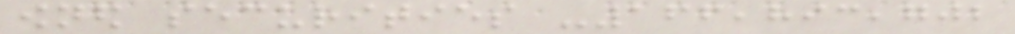owned securities -166,893,702
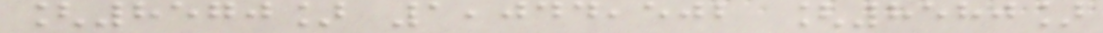[8570] 1,044,502 [8580]
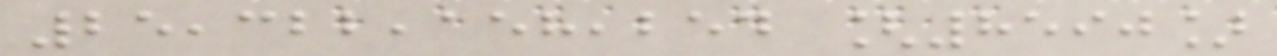25,322,158,254 [8590]
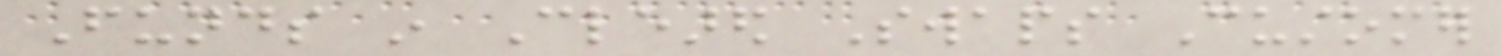Funds in Cleared Swaps Customer
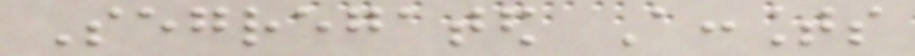Segregated Accounts
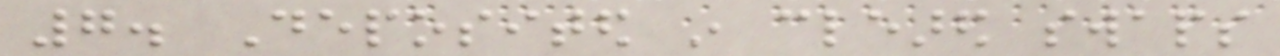7. Deposited in cleared swaps
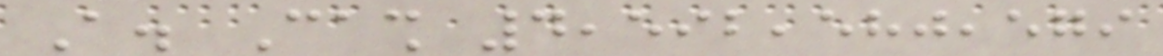A. Cash 4,592,580,579
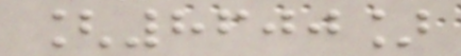[8600]
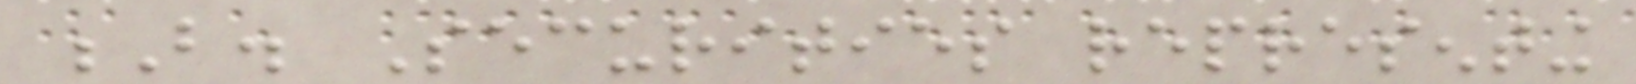B. Securities representing
